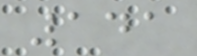141
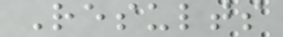Results
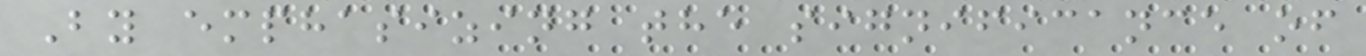By emphasizing the significance of
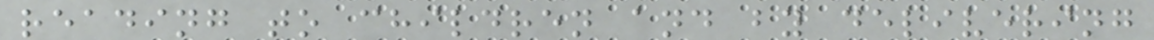reading to children and by delivering
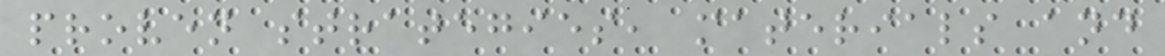proven strategies, materials and
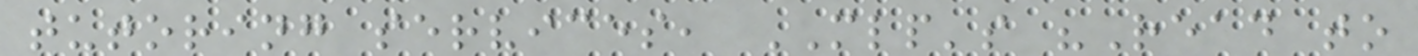tutoring services, MLP's "Read to
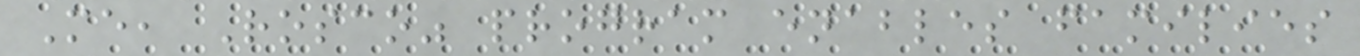Me, Rosco" program enables families
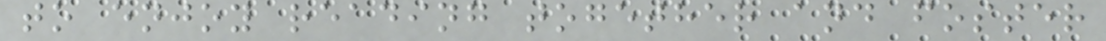to enjoy reading together and foster
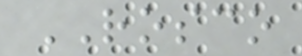ROSCO
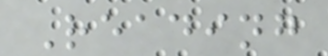Reading
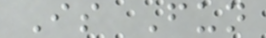Is Fun
